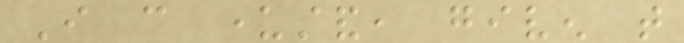I can understand, given that
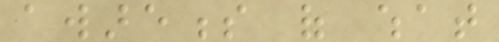awareness of what
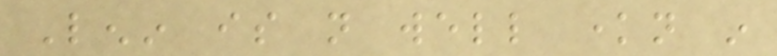Lenin is not well known in
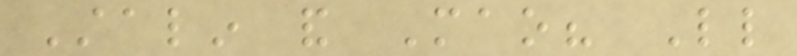Stalin and Mao? Little
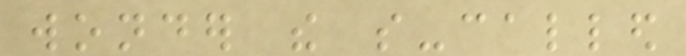wonder the so-called
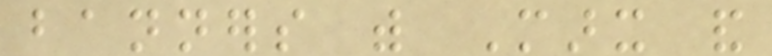banners with Marx and
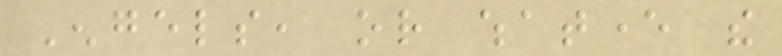Engels, or whatever the
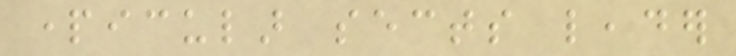particular sects leader
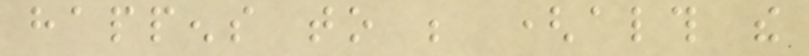happens to be (although the
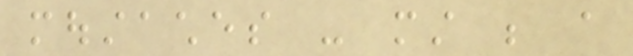moustaches - must be a
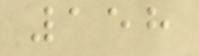158
